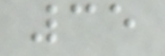35
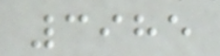3985
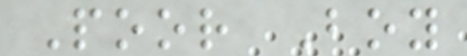Poor Boy
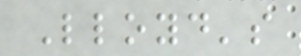Lloyd's
